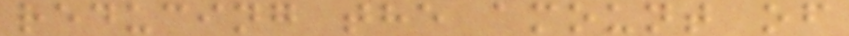reducing the amount of
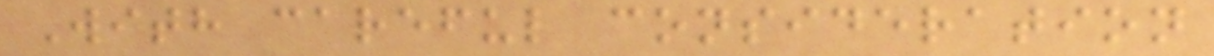With careful consideration
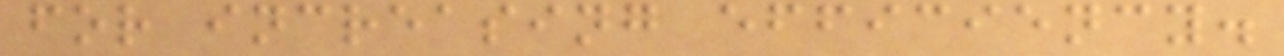for increasing efficiency.
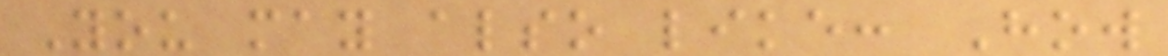You may also like: How
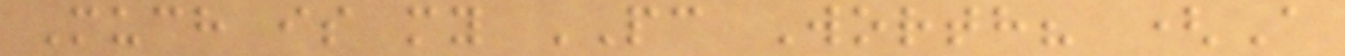Much is my PC Worth? (A
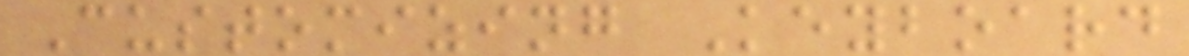Customizing Keyboard
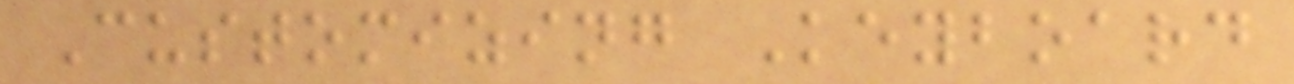Customizing Keyboard
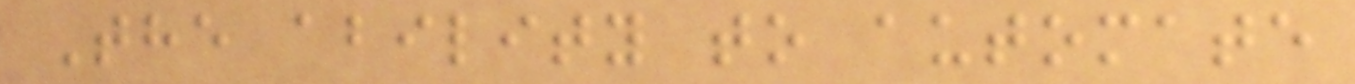The ability to automate
